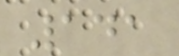141
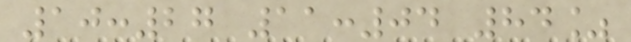10:27 11:04 84%
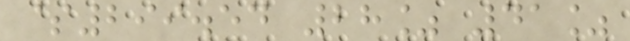$299.54 28% 41%
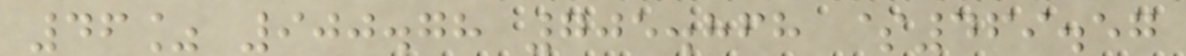46% 900.78 705.868 $469.57
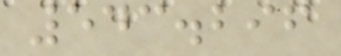543.296
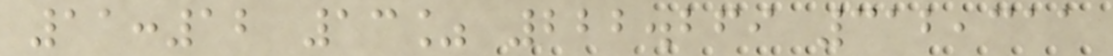11:12 13% 222.269 312,311
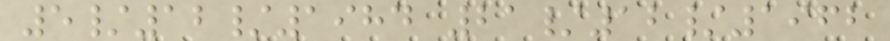5/12/1984 21/12/1962
